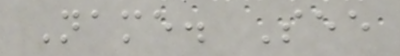Name. See
